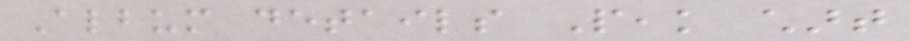Album details Peak chart
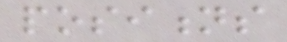positions
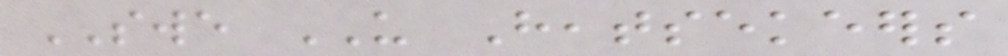SWE US Heatsekeers
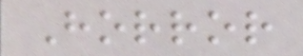Horror
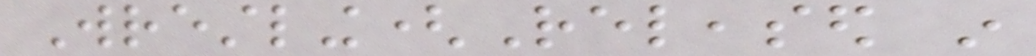Wrestling(Released in
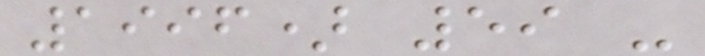1996) 59 -
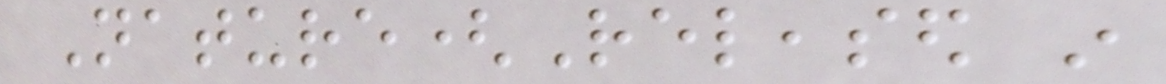Nature(Released in
